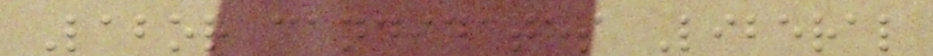Labor candidates Liberal
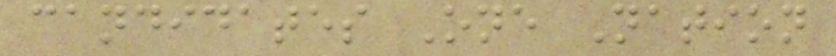candidates One Nation
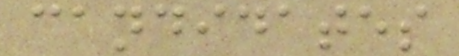candidates
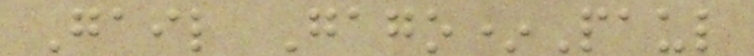Gail Gago*Paul
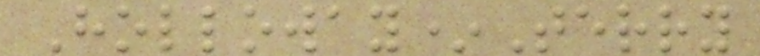Holloway*Terry
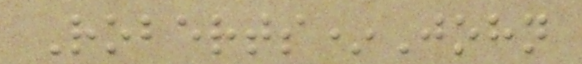Roberts*John
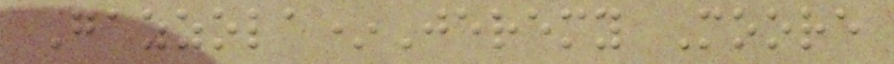Gazzola*Jeremy Moore
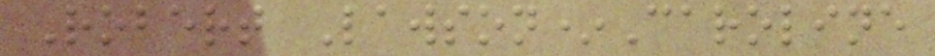Robert Lawson*Caroline
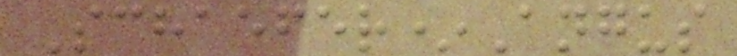Schaefer*Angus
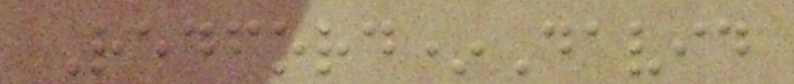Redford*David
